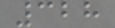328
